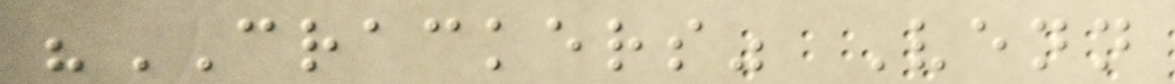"CRACKERS" Venn
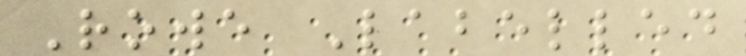Rowe Labelled
